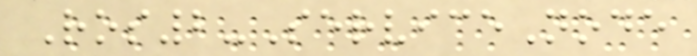Ros2-ServiceNode
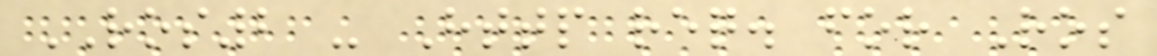ROS2 - Http req. for Ros
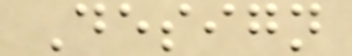Design
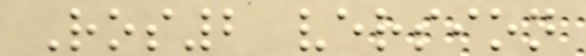Ros2 version
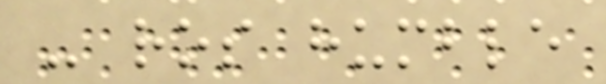- ros humble
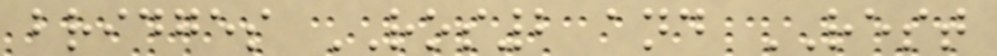bridges ROS2 and REST
